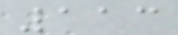113
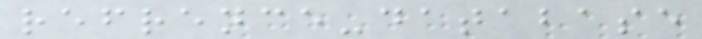refrence-database
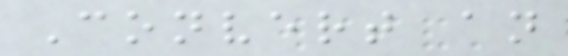Convert an
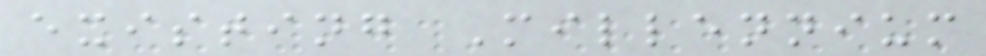existing Millennium
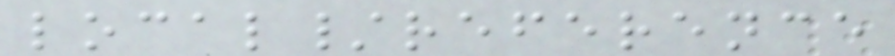local/reference
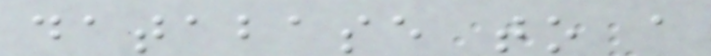database to a
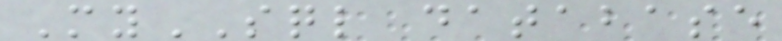MySQL database
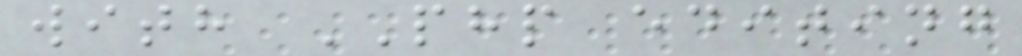with PHP editing
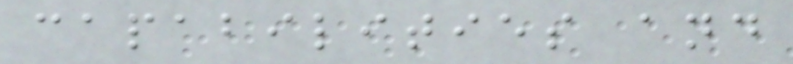capabilities and
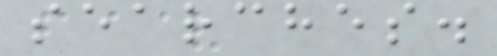searches.
